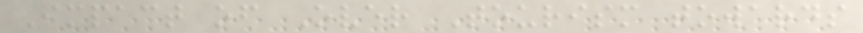Impact of Over Tourism towards
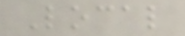Local
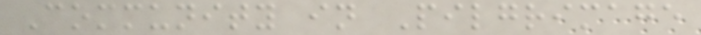Community in Pilgrimage
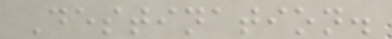Destination.
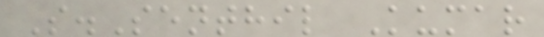S.Senthil Kumar
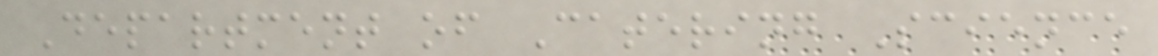Department of Catering Science
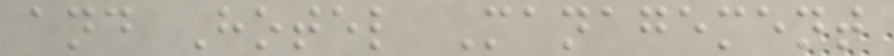and Hotel Management
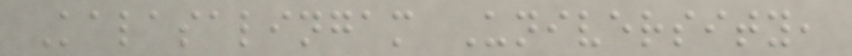Kalasalingam University,
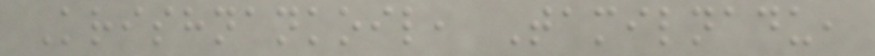Krishnankoil, Tamilnadu,
